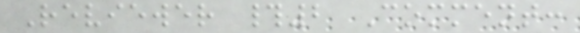Reviewer #2 Comment:
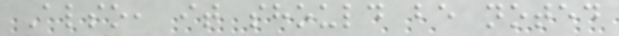Also, it should be noted
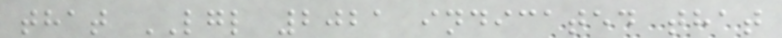that LGL 2021 indicated that
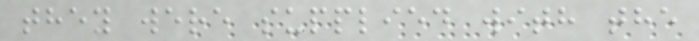they were supplied with the
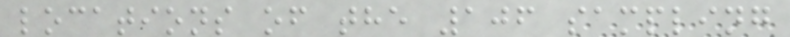locations of the 106 sampling
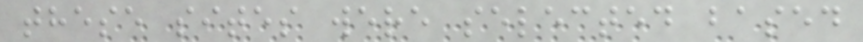these sites were selected based
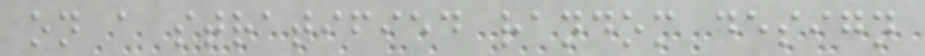on a stratified random design
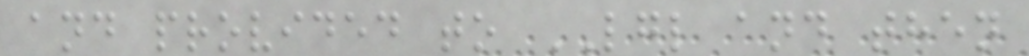and provided to LGL and then
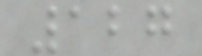127
